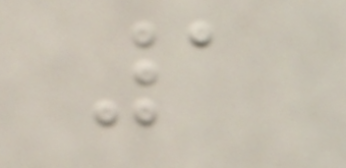1
